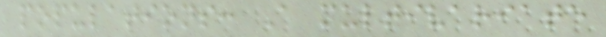populations: A multivariate
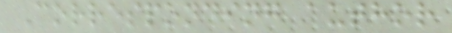Corresponding author
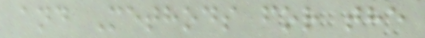and Methods for the
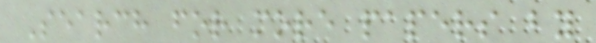Search for more papers by
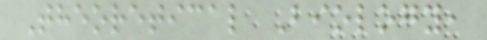Theoretical Biology,
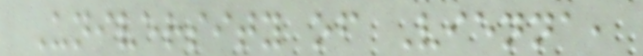University of Vienna,
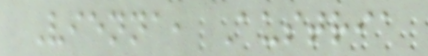Vienna, Austria
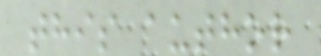this author
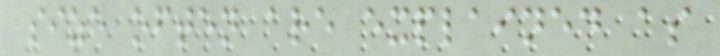size often are explained as
